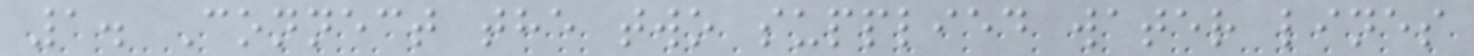1. Connect the two supplied water lines
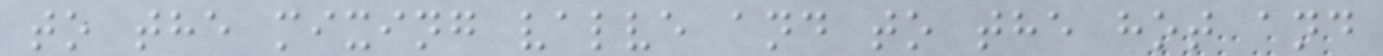to the mixing valve and to the hot and
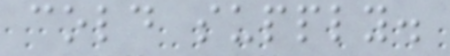cold supply.
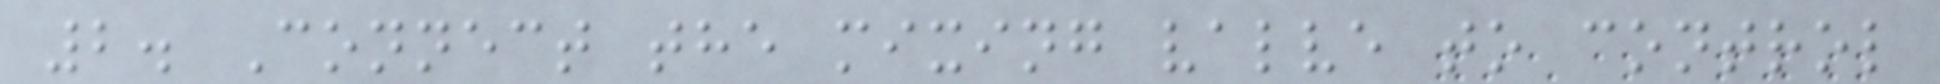2. Connect the mixing valve to control
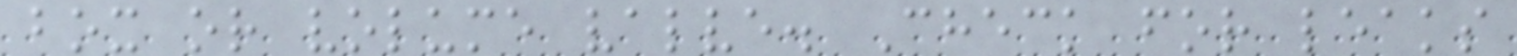box or volume valve. Check for leaks
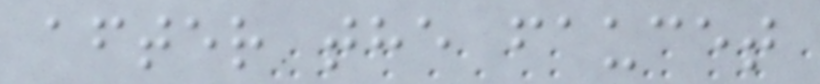after the faucet
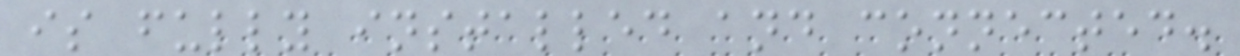is fully installed and connected.
